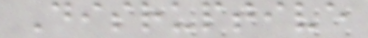Disruptive
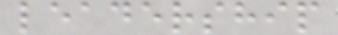leadership
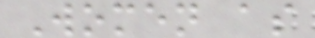Women as
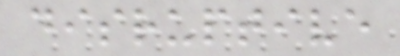disruptive
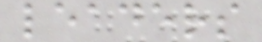leaders
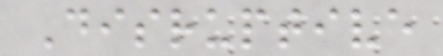Disruptive
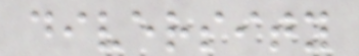diversity
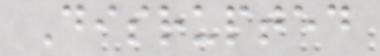Disrupted
